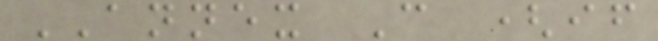ANNEX C (if
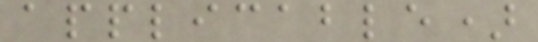applicable)
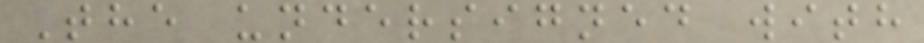The undersigned with
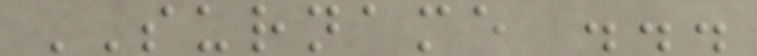SURNAME ...
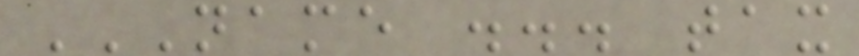NAME ... TAX
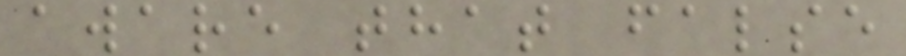aware that false
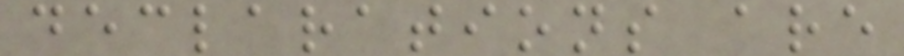declarations are
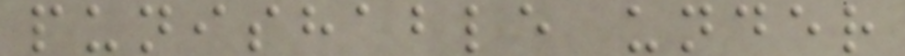punishable under
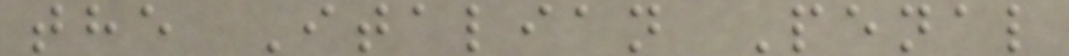the Italian Penal
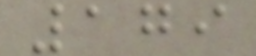179
